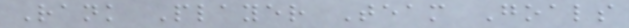Rank Player Team Goals
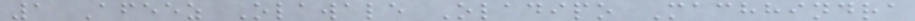1 Afeez Olawale Oladipo Machhindra
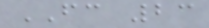FC 23
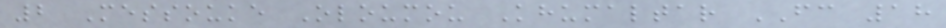2 Messouke Oloumou Khumaltar FC 18
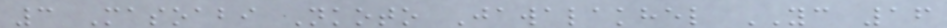3 Masoabi Nkoto Jawalakhel YC 16
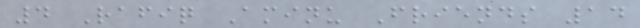4 Rafiq Aminu Friends 14
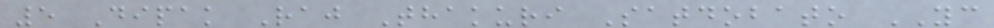5 Dipak Raj Thakuri Satdobato YC
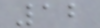12
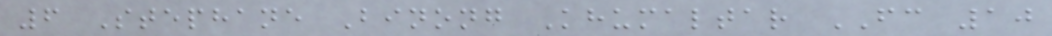6 Stephane Binong Khumaltar FC 10
